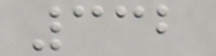332
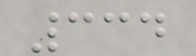334
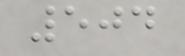504
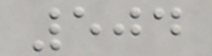504
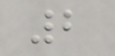2
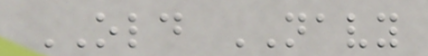OLD NAVY
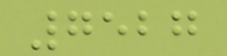7527
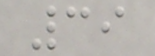39
